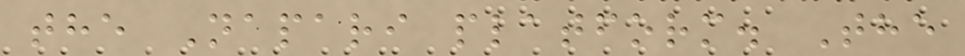the Napari platform. The
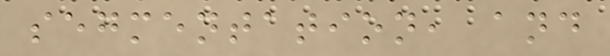segmentation, and
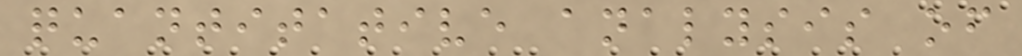quantitative analysis of
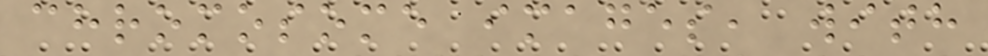chromosome images, with
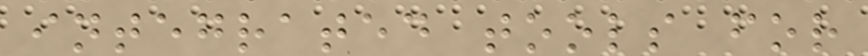integrated tools for
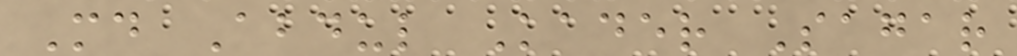Md Abdul Kader Sagar
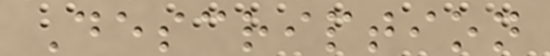Description
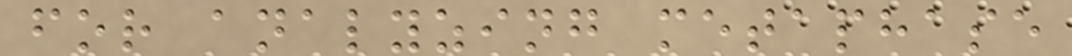for analyzing metaphase
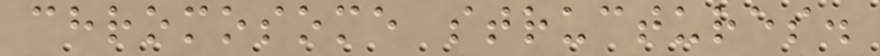chromosome structures.
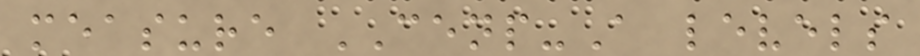measure CENP-A levels
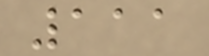111
